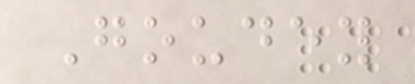Goudey
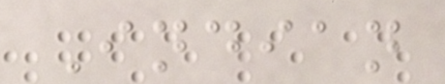Indian
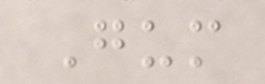Gum
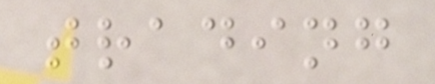trading
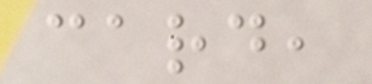card,
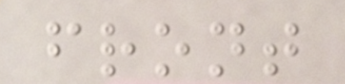front
